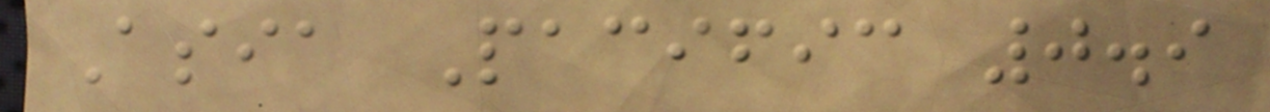Asia Pacific 0.9
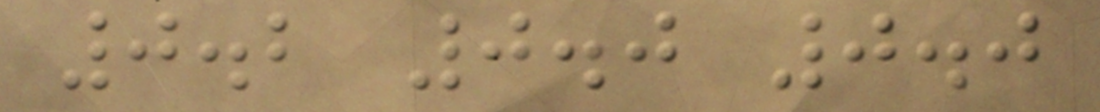0.2 0.0 0.0
